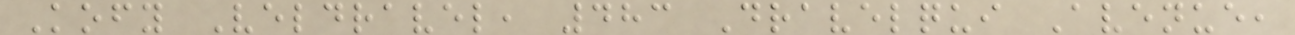Kofy Veldravel, 483 Dravelqui Avenue,
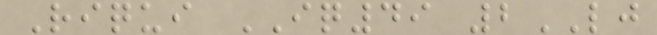Riqui IQ49 2LJ
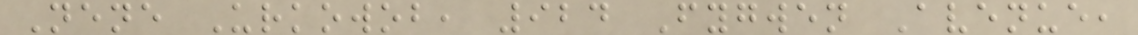Nene Urkowob, 924 Fygwen Avenue,
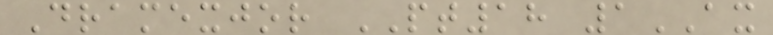Dramexjor PT18 1AX
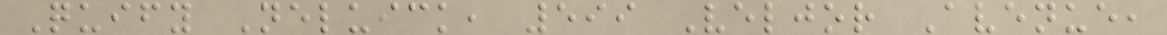Quify Neluick, 599 Veljor Avenue,
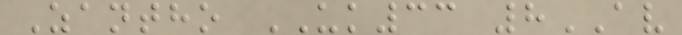Zantho UK33 8AV
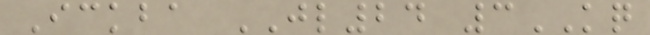Ickba JL24 3KQ
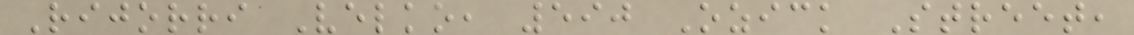Rijorri Velko, 590 Ozick Street,
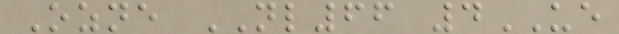Ozne NL66 4UE
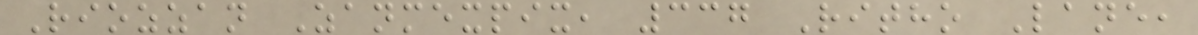Riozzan Zanmexpix, 337 Ritho Lane,
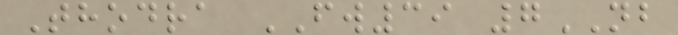Thodra FW39 7NB
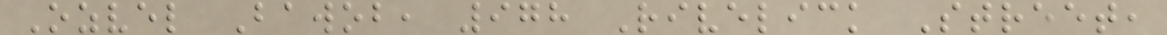Ozvel Bawob, 978 Rivelick Street,
